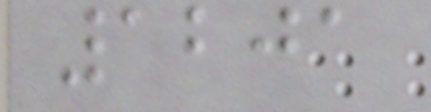1201
